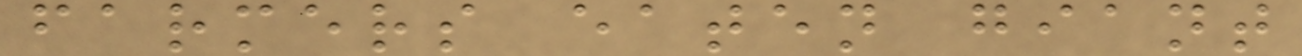farmers eaten giant
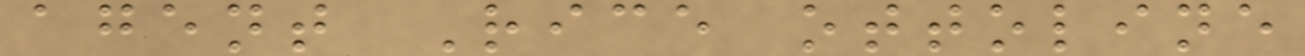agent Rice ottoline
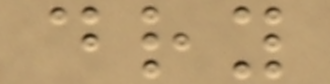dry
